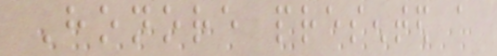Honore presented a
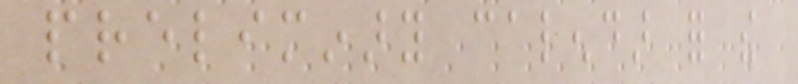preliminary calendar for the
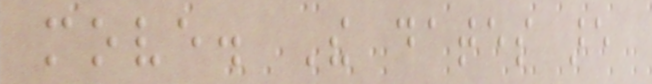move. The dates are
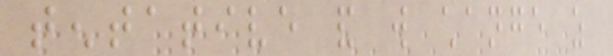tentative and will change as
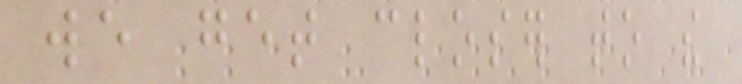we get closer to the
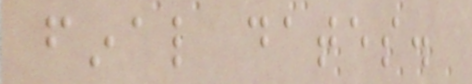final dates.
